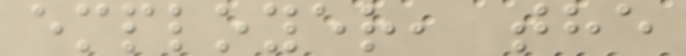employer, the
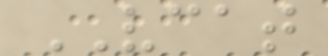VCAT
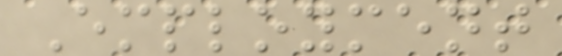Employment
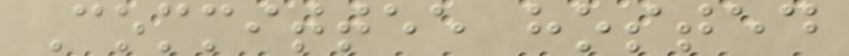Committee hosted
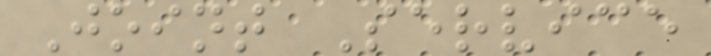Joint Service
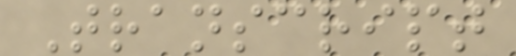Transcript
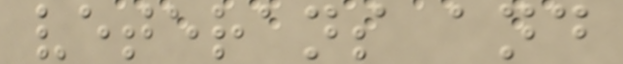veterans and
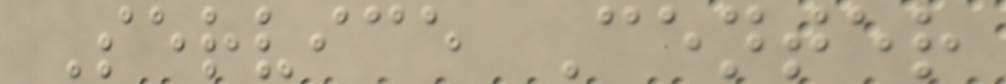Service Center
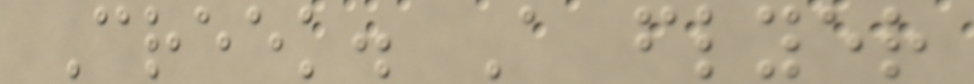Creek. A flyer
